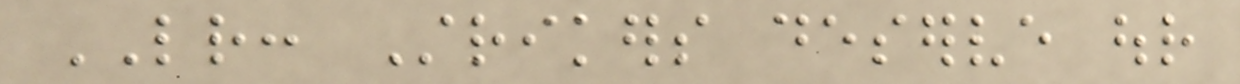LETTER: Strikers deserve our
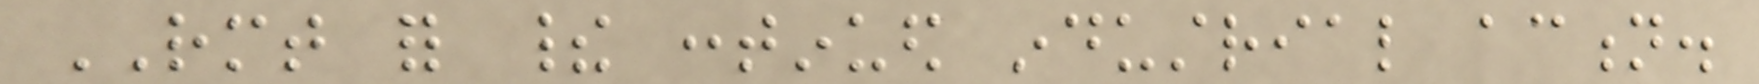RMT for their continued industrial action.
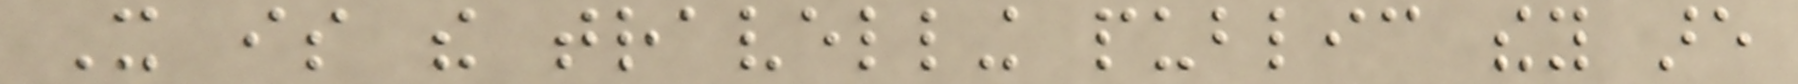It is the travelling public they are
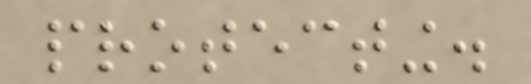protecting.
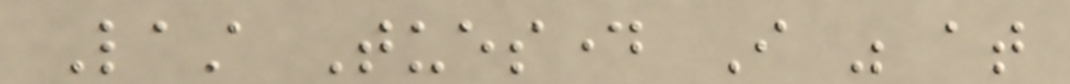Last Tuesday I was at
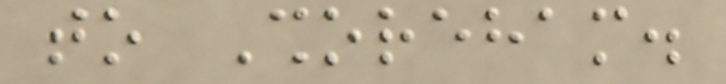to Shoreham.
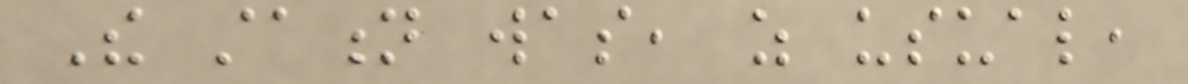The station was, as usual,
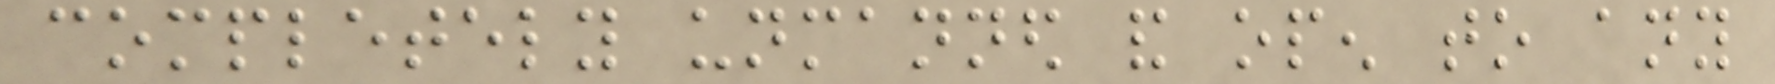completely unmanned and open to any
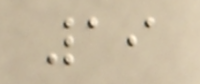19
